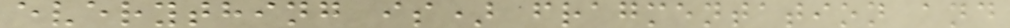everything is) fragmentation and
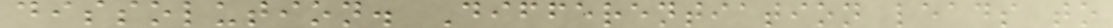dissolution. Differentiation leads to
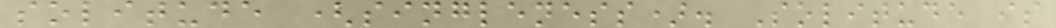solitude (singleness). Solitude is
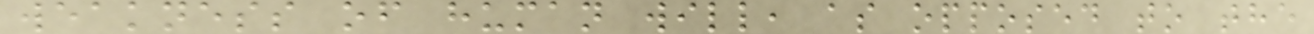weakness of human will, as opposed to the
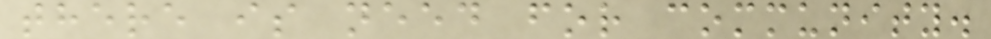there is need for community.
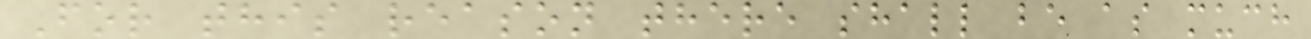For this reason there shall be as much
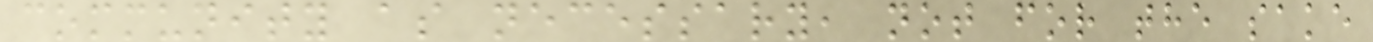community as necessary, not for the sake
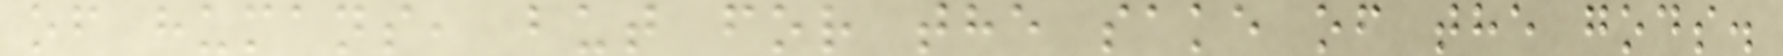of humans, but for the sake of the gods.
